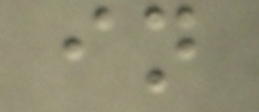in
